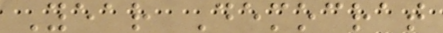Year Democrat
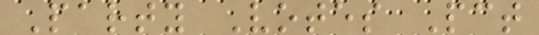Party Votes Pct
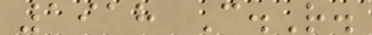1918 C.R.
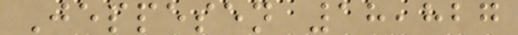Jeppesen 18,827
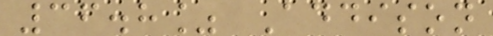36.8% Addison
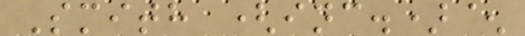Smith (inc.)^
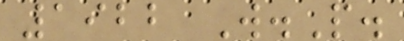1922 W.P.
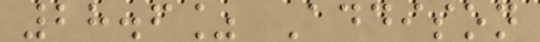28.6% Addison
